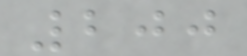200
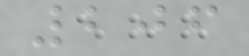206
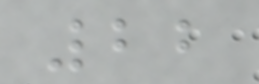22
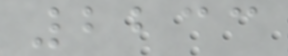2233
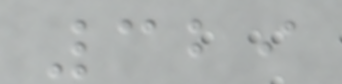329
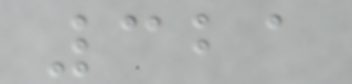321
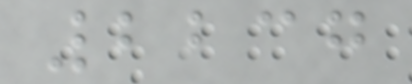2237
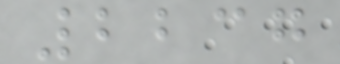2237
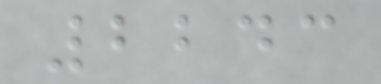2243
